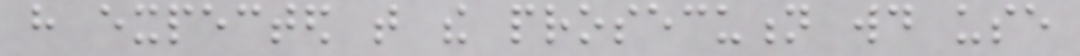have expected that the prosecution would use
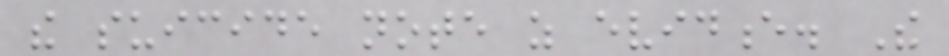the suicide note as evidence. The
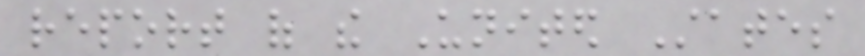report of the United States
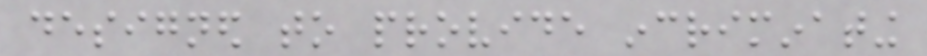designed to provide incriminating
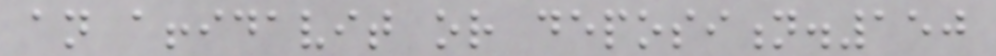an affidavit or deposition.150
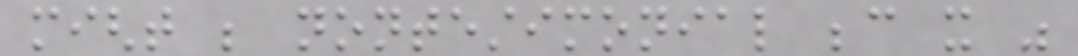might be nontestimonial because it was
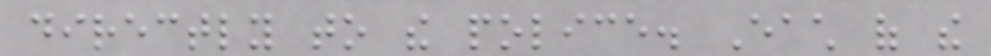directly to the police. Each of the
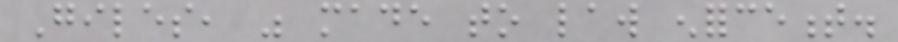Giles, was made to law enforcement.
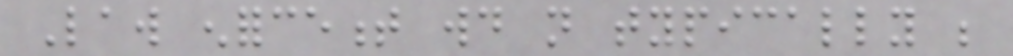Law enforcement would not typically be
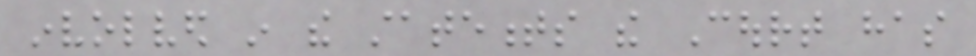involved in the statements the Court has
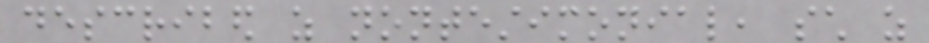described as nontestimonial, such as
